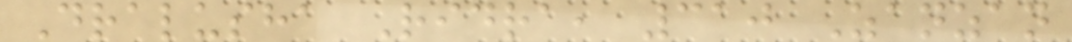Dralusha Ridra, 310 Zanzan
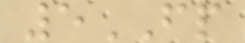5FP
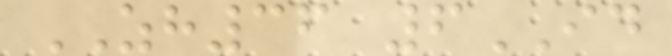ZH36 6ID
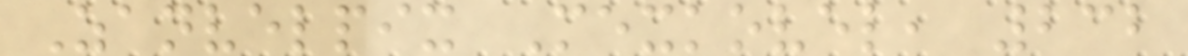Zanvelpix Mexkovel, 232
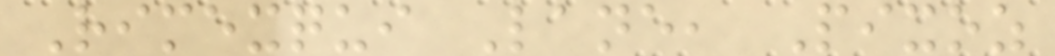Rimexqui Lane, Pixoz
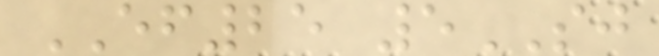EF25 5SJ
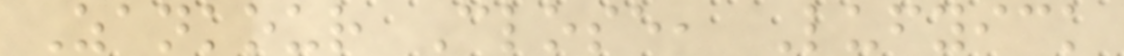Zankour Close, Lufyick
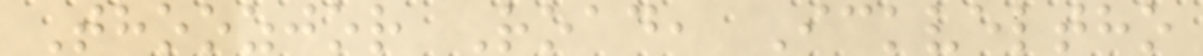Thoozjor Road, Ickveltho
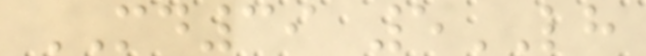MD39 5LH
